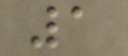1
